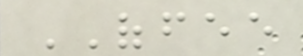OFFEE
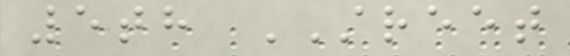5th STREET
